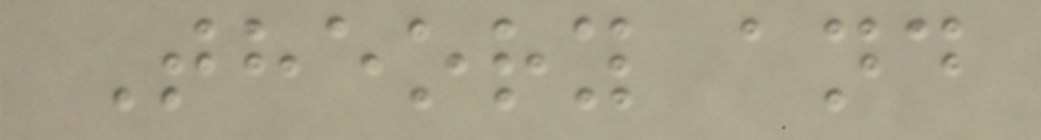Theory and
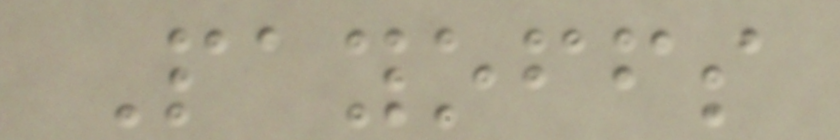Payoffs
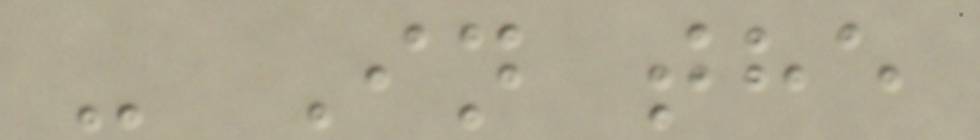- In the
